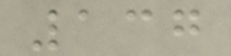137
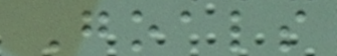Goals
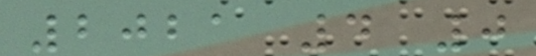2021 4 0
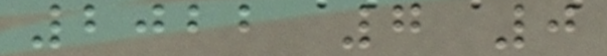2022 7 0
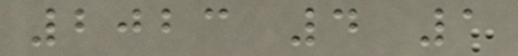2023 4 1
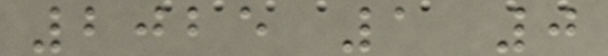2025 1 0
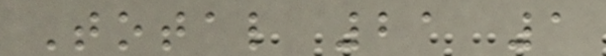Total 21 1
